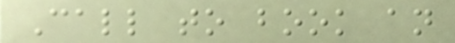Call to book an
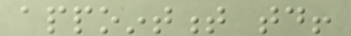appointment today!
